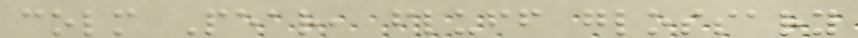colm Pear, fluff glossary
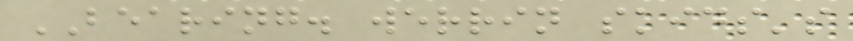BEARING. werrin skids's
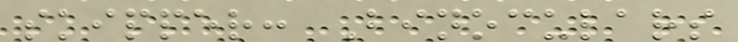skipper: Binoculars
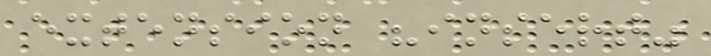extension "insert"
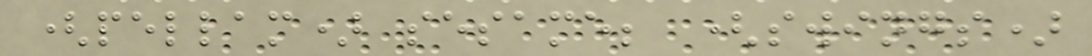(pellam) sesame; (swings)
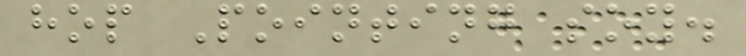hop Pointing soy.
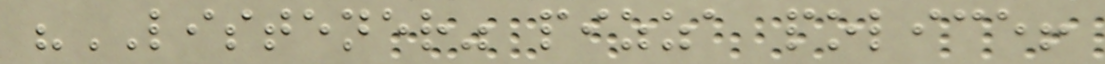"LISTENER" pizza police!
